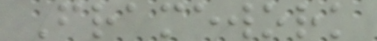Framework
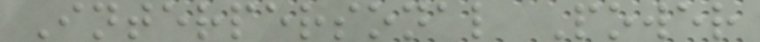Interpersonal Power
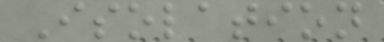Isolation
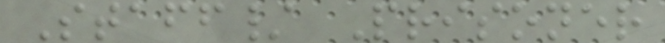Staff/ Prisoner
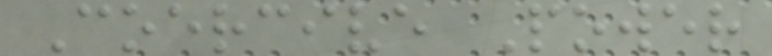Coercive Power
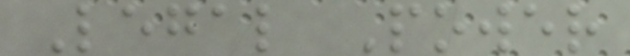Legal Power
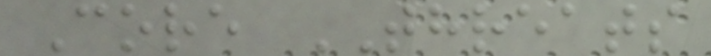Core THREATS
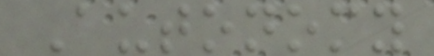Autonomy
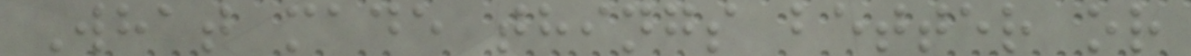What made things better or
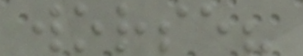worse?
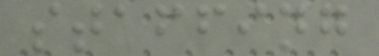staffing
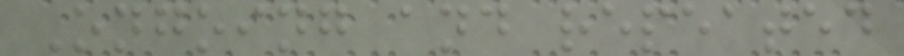Ongoing and repeated
